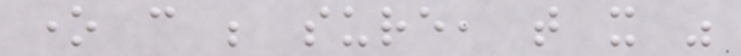one can be sure, that it was
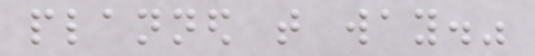planned that way."
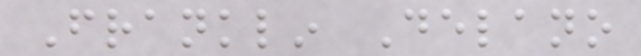Franklin Delano
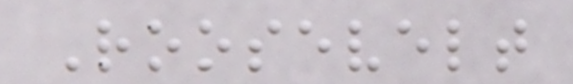Roosevelt
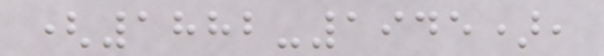(1882-1945),
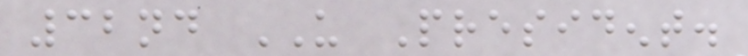32nd US President.
